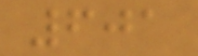601
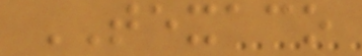TEXACO
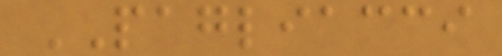PAGLIACCI
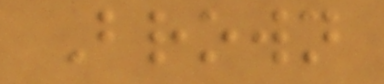Brown
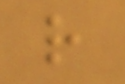r
